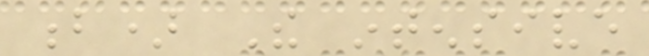b) The intensive
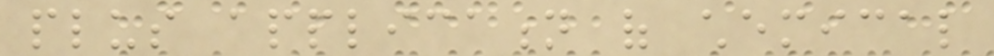plus application of chemical
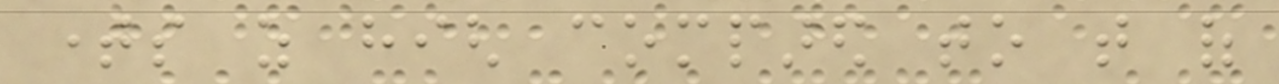times as high compared to that of
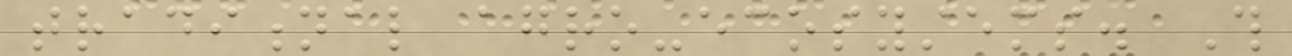traditional agro-ecosystems. This
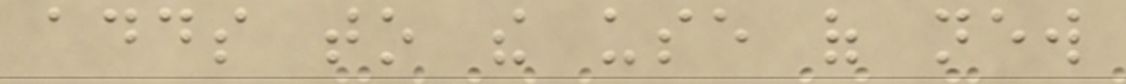adds to the use of new
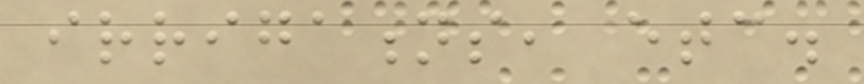irrigations, etc.
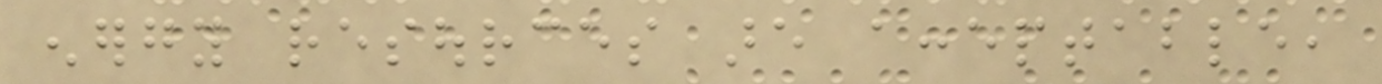energy resources are acceptable,
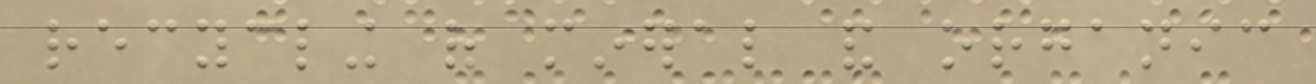recycling of mineral and organic
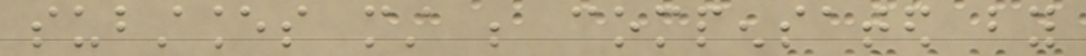substances must be compensated by
